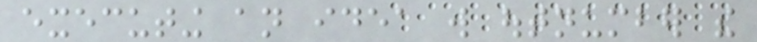executing an idea will outnumber the
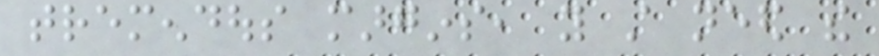tremendous margins, you still need the
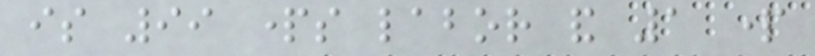is 99 parts labor and 1 part
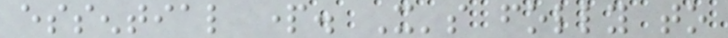essential part. It's folly to
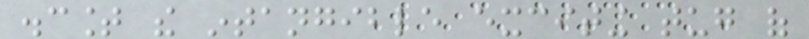discount the intangible exciting tug of
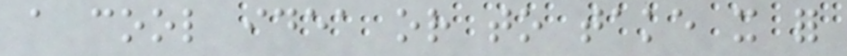a cool idea or to take it for
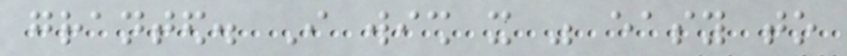granted. I wish it was easy to
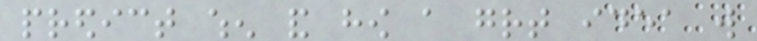predict when and how a great idea will
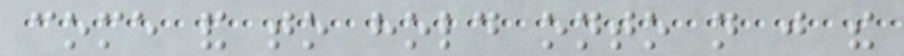come and to hold onto not just the
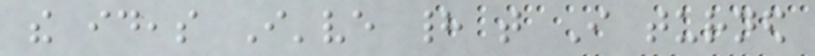the ideas I've had that I turned
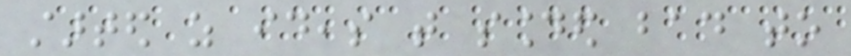started as ideas that sounded bad to
